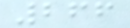266
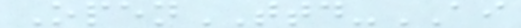OpenTTD-AI
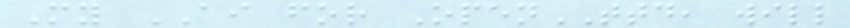My AI for OpenTTD, will
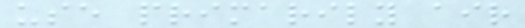use primarily air
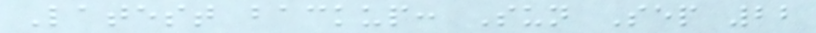Latest backup: Sun Sep 22
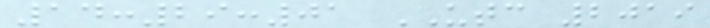14:29:01 UTC 2019
